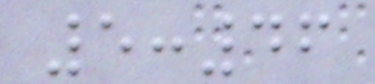5:46
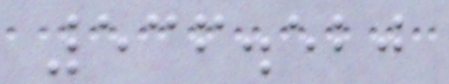536.520
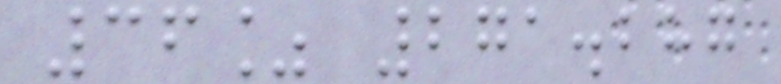36% 271.287
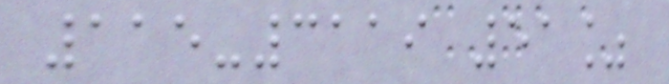115-3119 51%
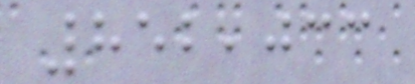852,033
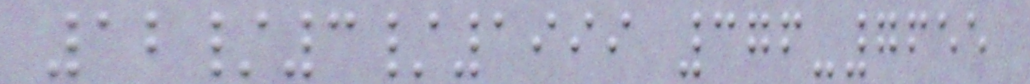12/3/1999 376-7655
